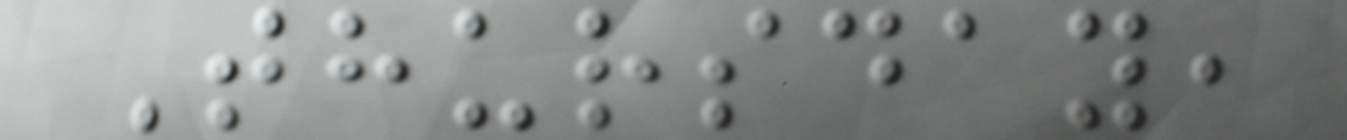Thursday,
